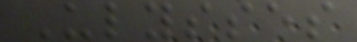Ulysses
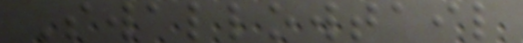Swallowtail
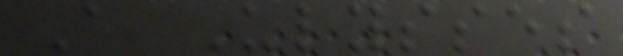A Ulysses
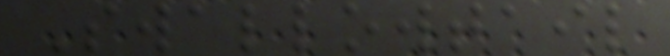Swallowtail
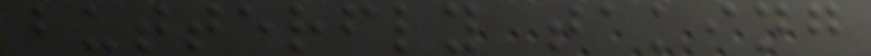butterfly taking
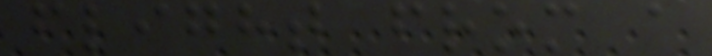flight from a
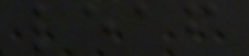leaf
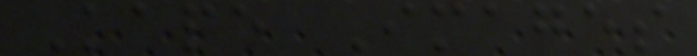Kape Images
